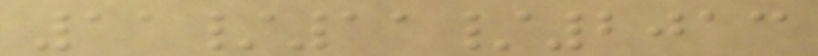11/11/2013
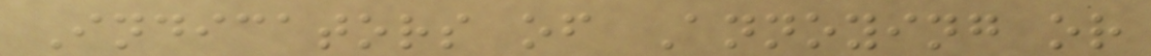Indicators of Annoying or
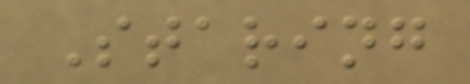Staring
